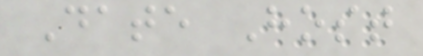Date Host
